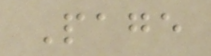Page
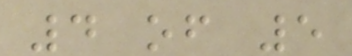4 of 5
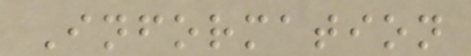Information
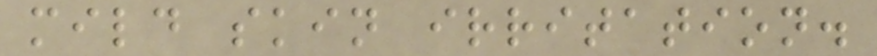mild skin irritation.
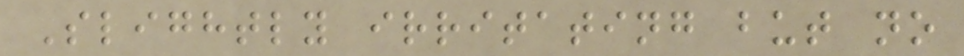Slightly irritating but no
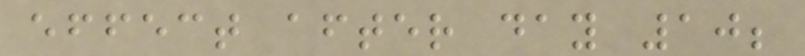effect after day 10;
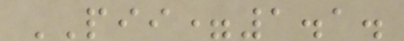PII=1.1.
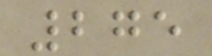275
